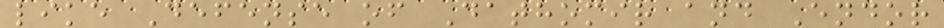like Defense of Dathomir and Endor
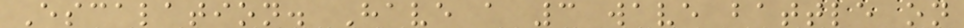Escalation. Have a 3 wave battle on
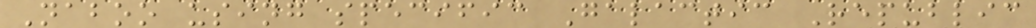Naboo using specific Galactic Republic
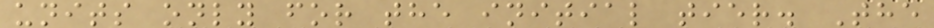units only for the initial tier. The
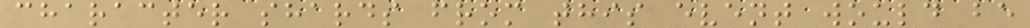character shards from this event would be
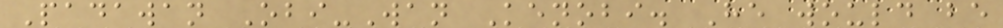Padawan Obi-Wan Kenobi. He would be
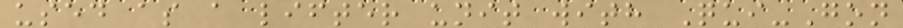used as a lifter unit with Qui-Gon
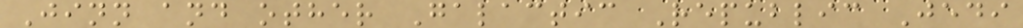Jinn and other Galactic Republic Jedi
